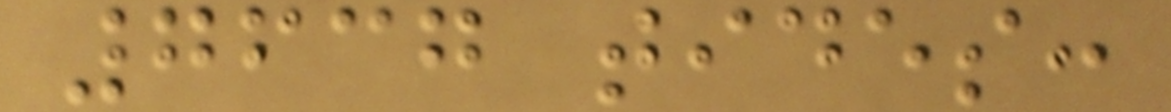7637 tides:
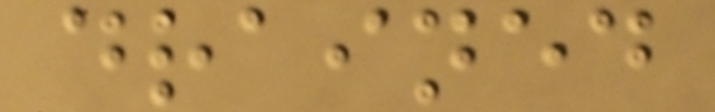drained
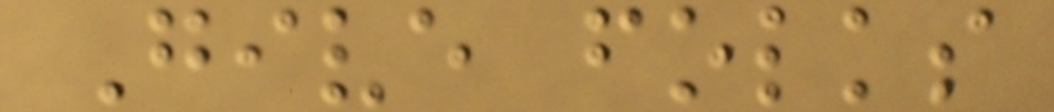Give folks
